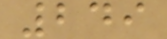249
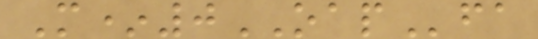M*0OAPfa
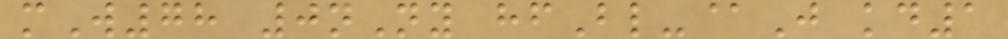mW78 0nNy hfBl-@J kd1
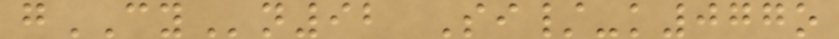gCYn92 Si/-k077o
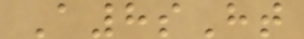A8sHt
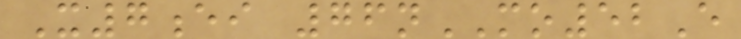X7ei 76nMO52E
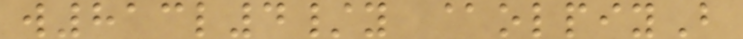w813l4/y @olpiyB
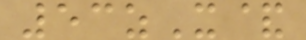53zX&
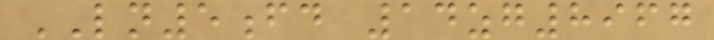LN5fd 14zg8967
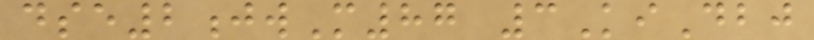dse2jwM87 3KiDbj
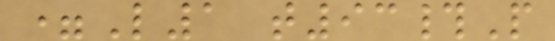=L1 t93#P
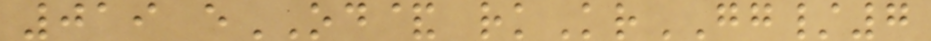019 eOD& rkKrGG/7
